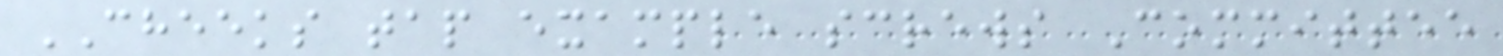CHEEKS tap example screws Committee
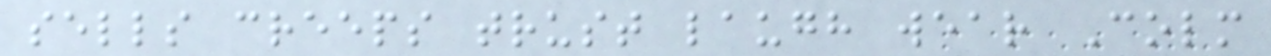sells creeps trust laugh wear Colm
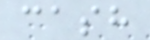cash
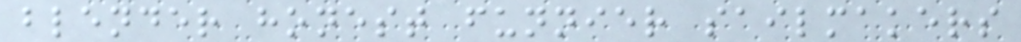blender honest funnier sailmakers
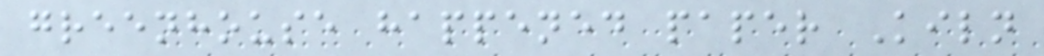greenhouse happened paper Kiln
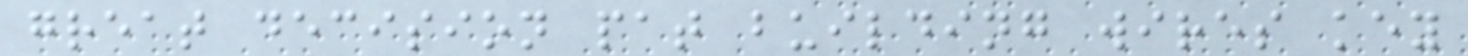great decision pat building wires key
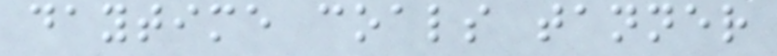daytime coals tanner
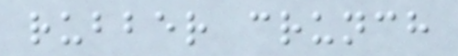rubber crunch
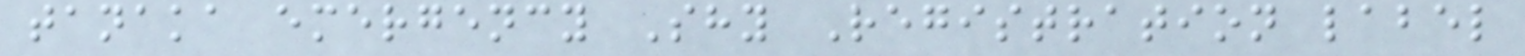tanaka emergency Shy Registration label
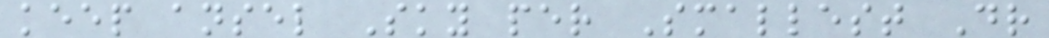keep ansel Sky per Smallest Dr
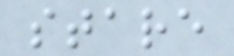stare
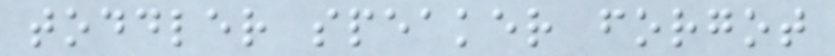toddler speaker forgot
